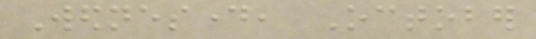Wednesday, October
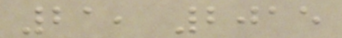21, 2015
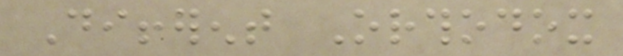Different Orthodox
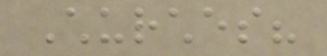Churches?
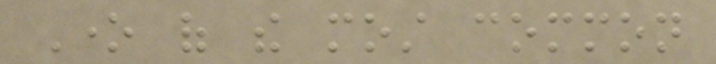One of the most common
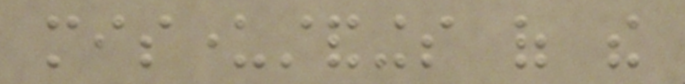misunderstandings of the
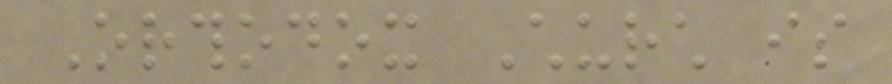Orthodox Church is
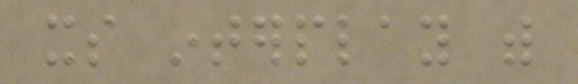its interplay with
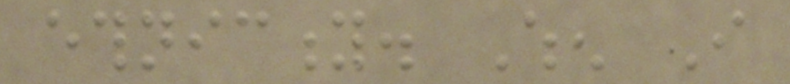ethnicity. When I
